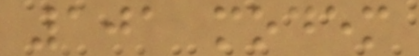101 modem
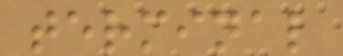terminal
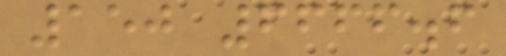150 6666.6
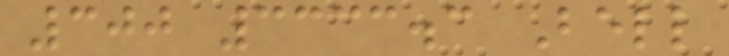300 3333.3 Bell
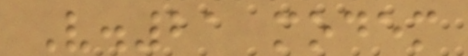V.21 modem
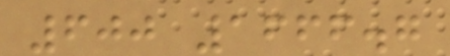600 1666.7
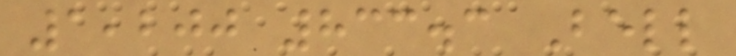1,200 833.3 Bell
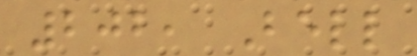202, Bell
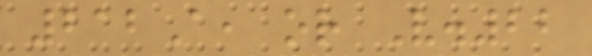212A, or V.22
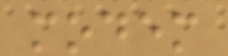modem
